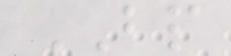BP
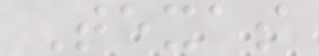Texas
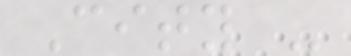City -
